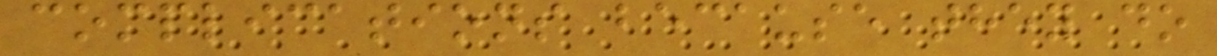complications because they do
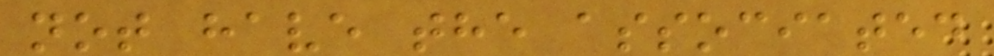not have the associated
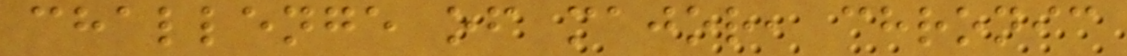challenge of major, chronic
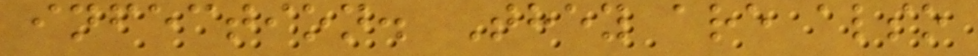infection. They are also
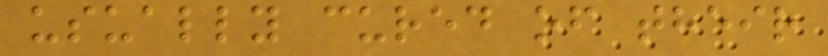usually cured of their
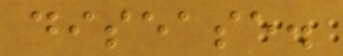disease.
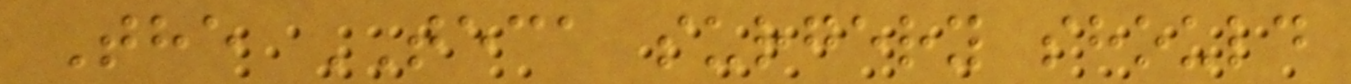The TECA surgery should
